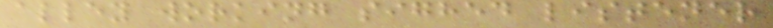alley working sighed listener
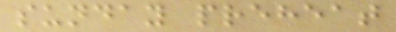sunday preheat
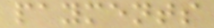payments
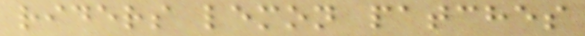riders lemon patches
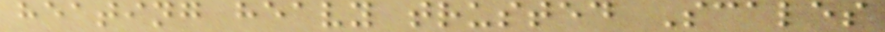heating heavy trusted Scales
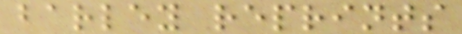barley reprints
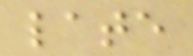late
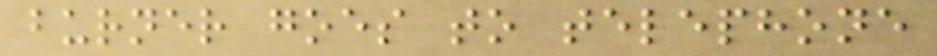burner goes to telephone
